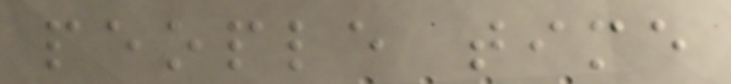people time
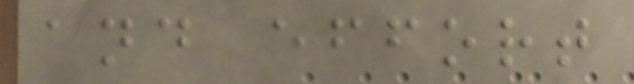and effort
